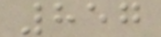857
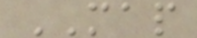MAP
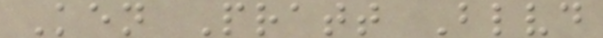Ken Pratt Blvd
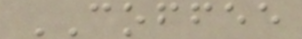COFFEE
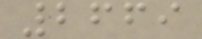2669
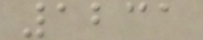1231
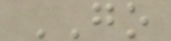GO
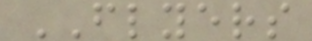FLYERS
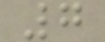7
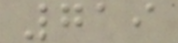719
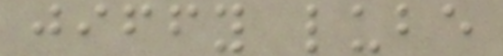jiffy lube
